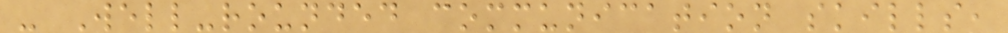- Well-rounded communication skills,
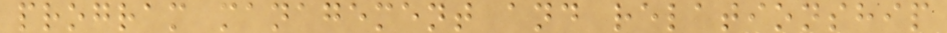program management and relationship
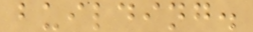building.
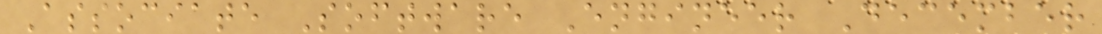Associate Software Engineer December
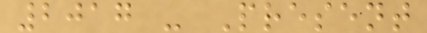2017 - Present
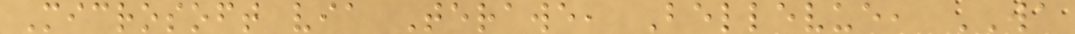Microsoft via Terawe, Bellevue, WA
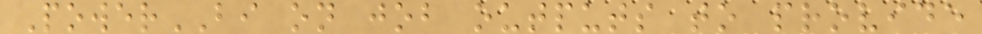PowerBI on job outputs to provide
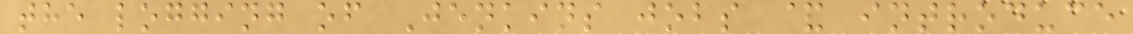the logging of Jenkins jobs & introduce
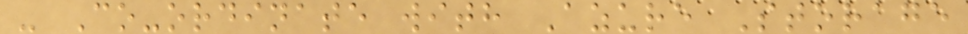- Co-ordinate with Azure Storage
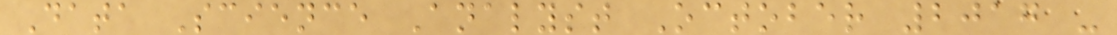Data Science Analyst October 2017 -
